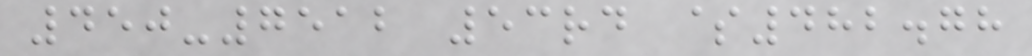450-7512 53rd $482.78
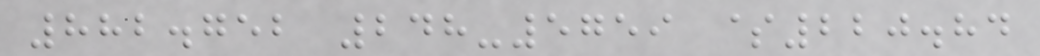882.752 248-5759 $220.84
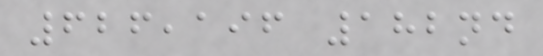626,196 182nd
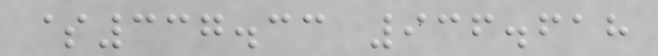$337.33 936.618
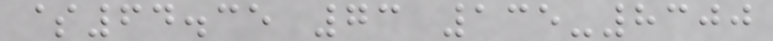$64.35 73 135-8300
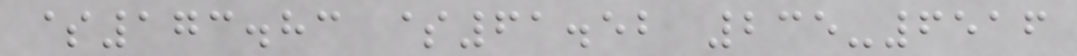$173.83 $61.52 235-6516
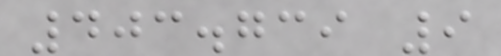403.739 9
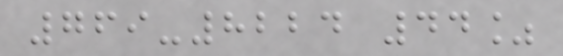769-8224 44%
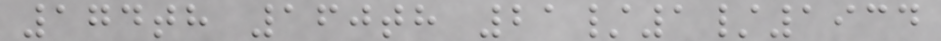174th 160th 21/1/1934
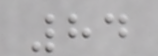84
